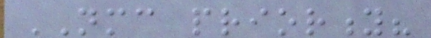NMC priority?
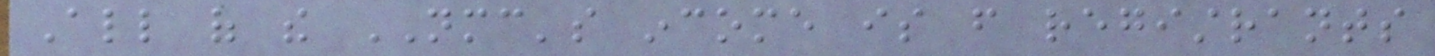All of the NMC's income is from registrants
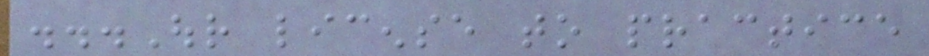...Our license to practice
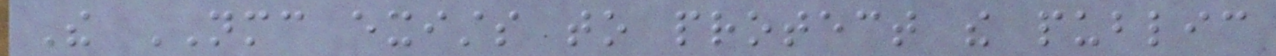The NMC exists to protect the public
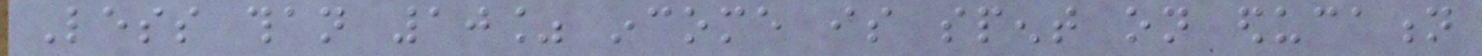Less than 10% income is spent on education
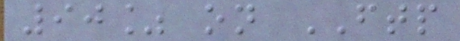90% on FTP
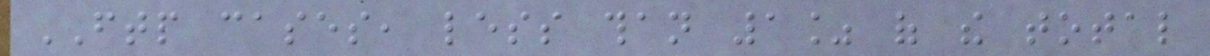FTP cases, less than 1% of the total
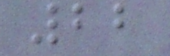22
